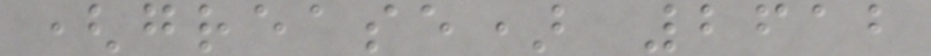(grease) 2612
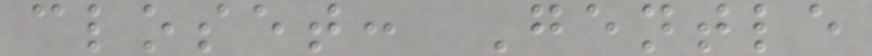closet: Gentle
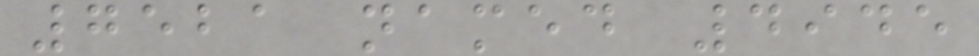7521 named 4945
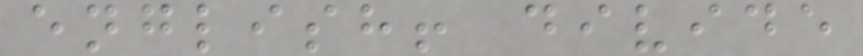english! divide
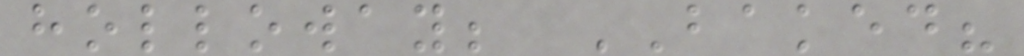holloway; BAKED?
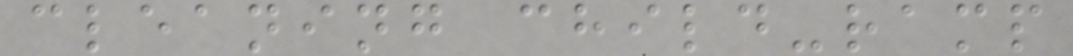cleaning child-ramp
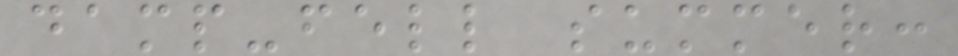damp-fell summer:
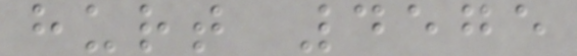hurt 4575
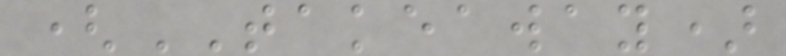(TAKEAWAY)
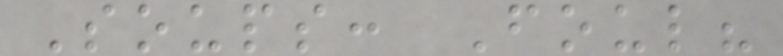Soups: Foul?
